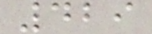429
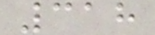318
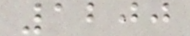1200
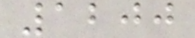1200
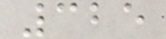325
